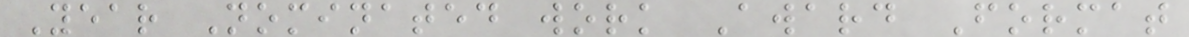Year Nominated work Award Format
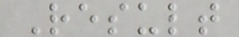Result
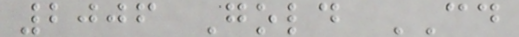2006 Gold CD
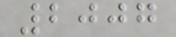2007
